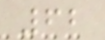62
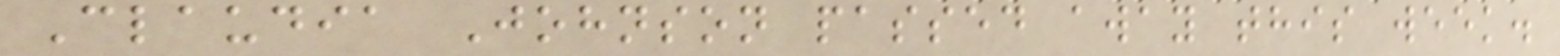Claudia Johnson passed away this week.
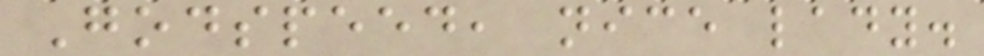Godspeed, nice lady.
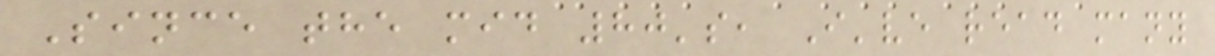Since the mid 80's, I've read many
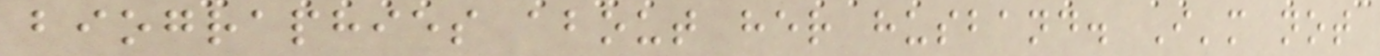biographies about her husband. I'm not
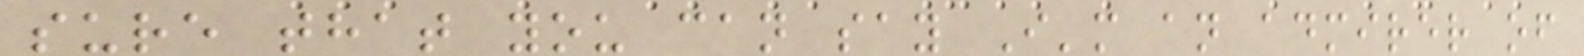sure that you can say I'm an admirer of
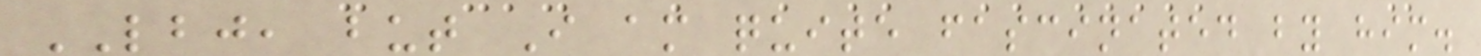LBJ, but I am quite fascinated by him.
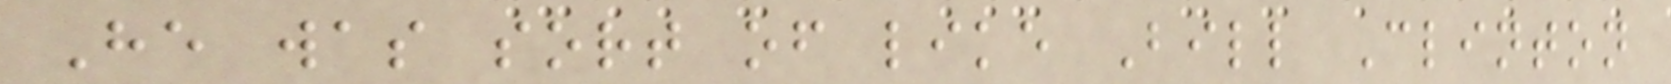He was sort of like Bill Clinton
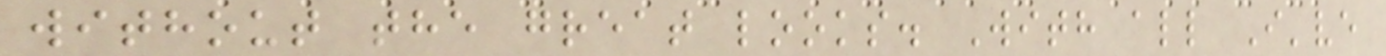without the great looks. With all I've
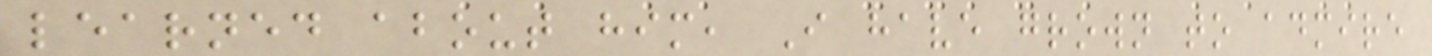learned about him, I have grown to admire
